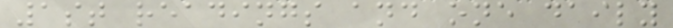1st readings and one daily
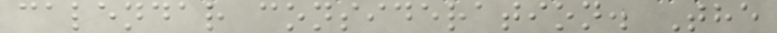calendar consideration. The
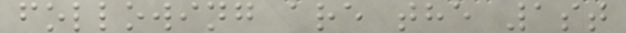following are the 1st
